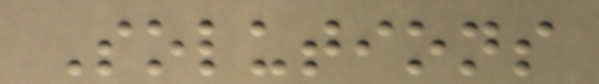Solutions
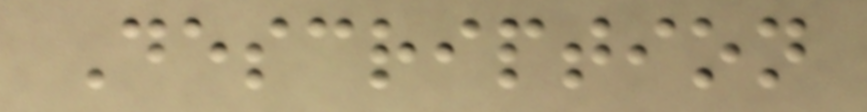Description
